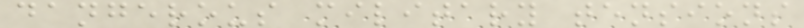dangerous military tensions
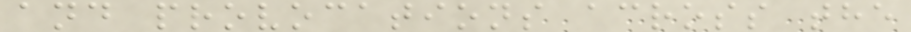and provocations across the
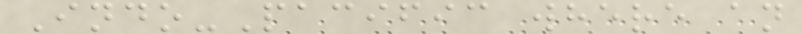Indo-Pacific where an
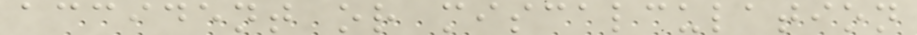accident or miscalculation
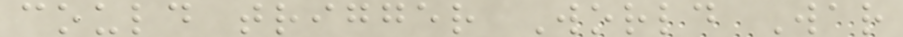could trigger World War
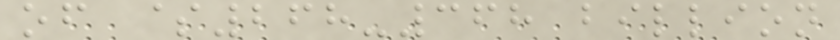of $268-368 billion
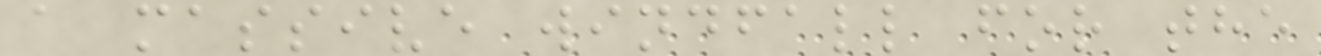a massive windfall for the
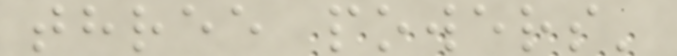three powers'
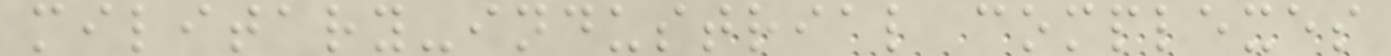military-industrial complexes
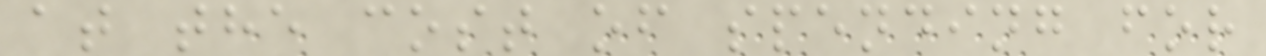at the cost of spending for
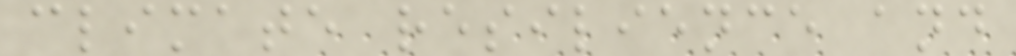climate resilience and
